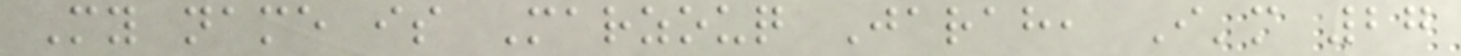My name is Marzouq Jarah, I'm 27
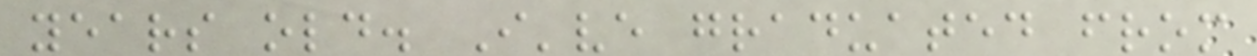years old. I've graduated from
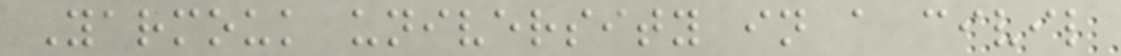Yarmouk university in a civil
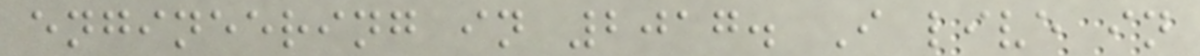engineering in 2017. I live in
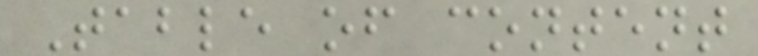Table of content
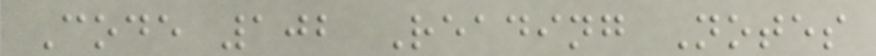Code 102 Reading Notes
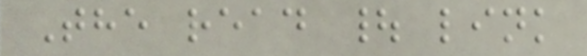The read | link
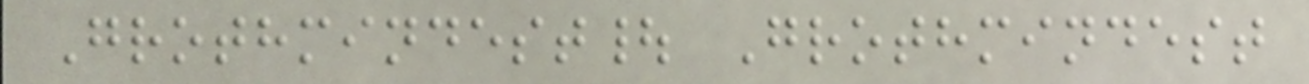Grothmindest| Grothmindest
